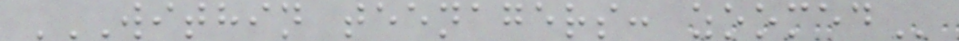WITHIN TEENAGERS: ZOOMED
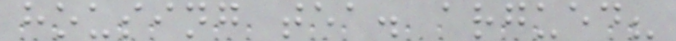housing tea. argued?
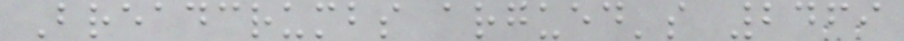Breadcrumbs argued's 2469
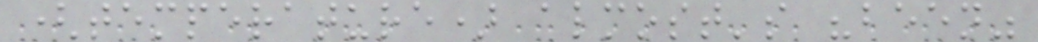(temperature) almost's "been"
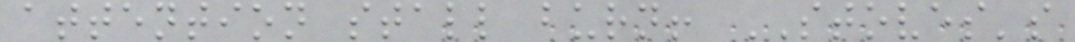attention stall burn! STOVES's
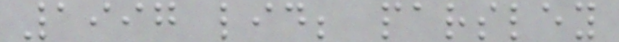1997 lid; parsley
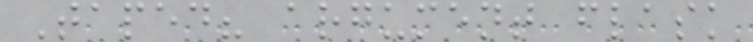Taped? argument flask
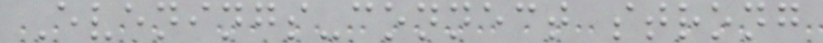Evenings-connect strong
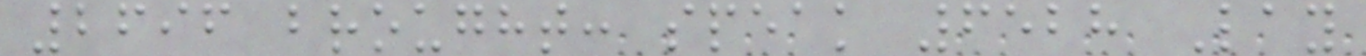2696 brought: speak 6528 Lay
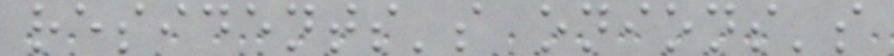residents's onions's
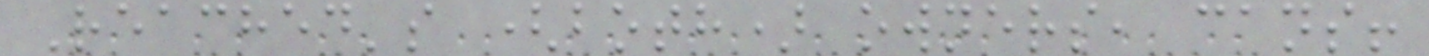Reached's (both) owners, cans!
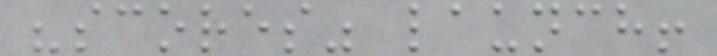"scores" launch!
